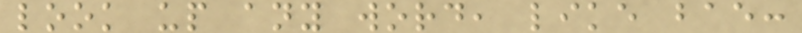look up any word, like bae:
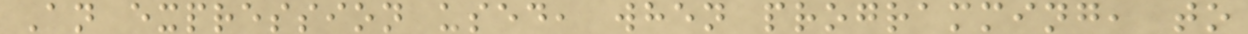An expression used, when programming, to
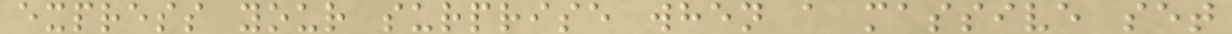express your surprise when a massive set
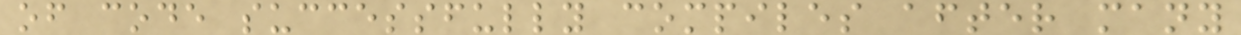of code successfully compiles after many
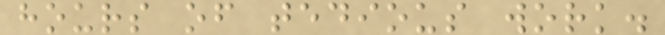hours of tedious work.
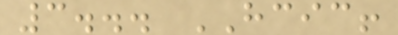3... HCIC!
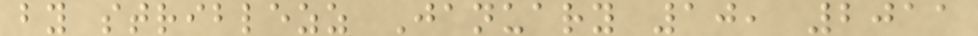by striblezz January 10, 2011
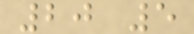20 5
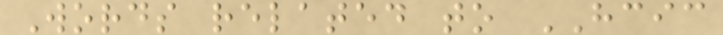Words related to HCIC
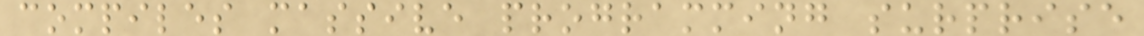compiles massive programming surprise
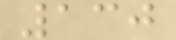130
